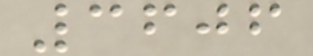3606
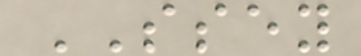SSEY
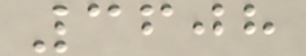3608
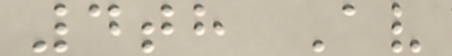4th Av
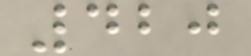420
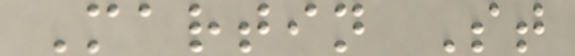Martin St
